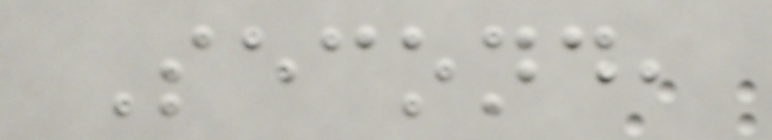Second,
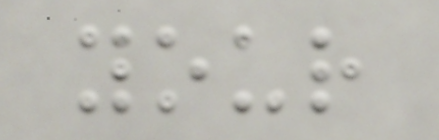your
